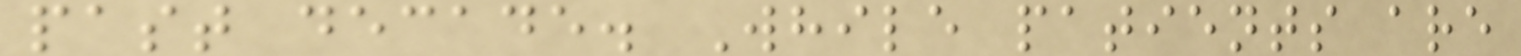past decade. While patients are
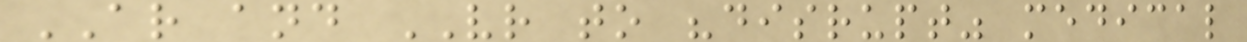AR and VR to "disrupt" medical
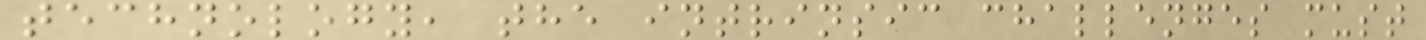technology, the intrinsic challenges must
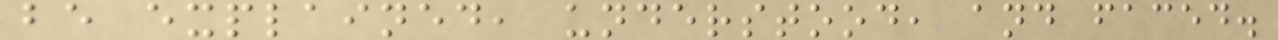be explained, understood, and faced.
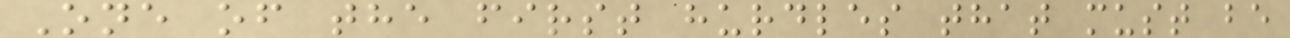One of the first hurdles that must be
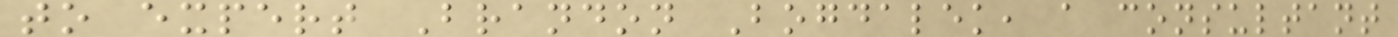to expert Brandon Bogdalek, a consultant
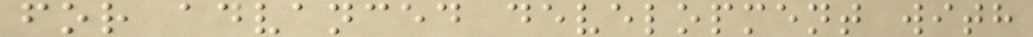for advanced development with
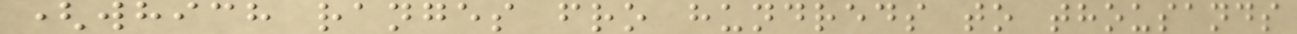(which ranges fro hundreds to thousands
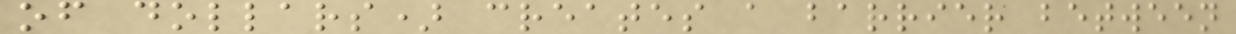of dollars) creates a barrier between
